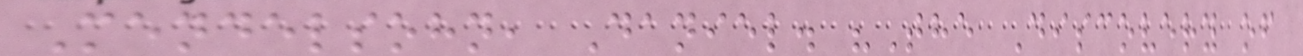Mendelsohn, Daniel. "The Discovery of
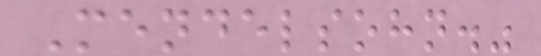Mendelsohn."
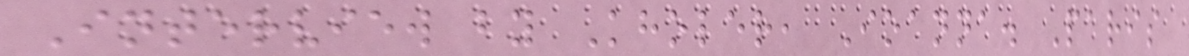Interview by Kholer, Ioanna. Paris
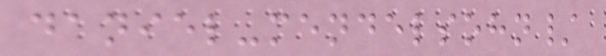daniel-mendelsohn/
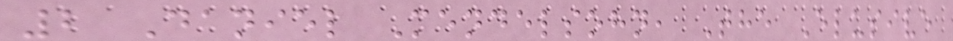2 Daniel Mendelsohn, The Elusive
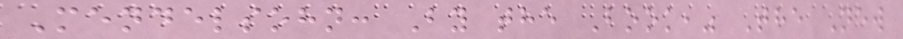Mendelsohn: By the Book," The New
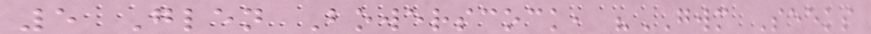5 Glen Bowerscock, "GWM Seeks
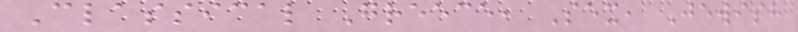Classical Greece, Sex, Jewish
